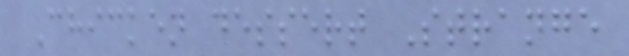Chicken dessert Strange
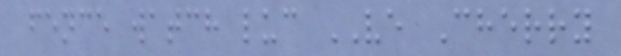fence watch luc VE Cherry
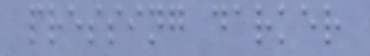pressing darker
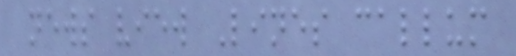news view Lines callum
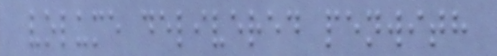volume delivered penwith
